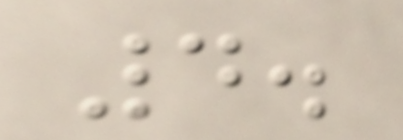4.
